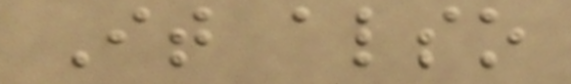It also
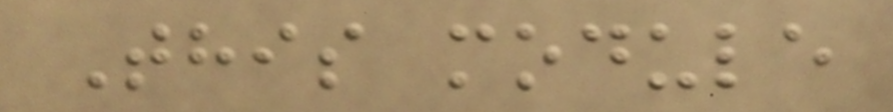This module
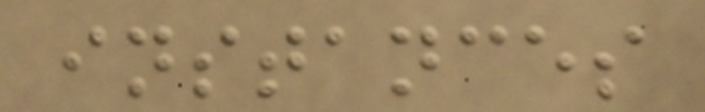instances
